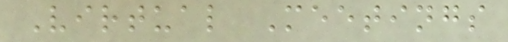Virtual Meetings
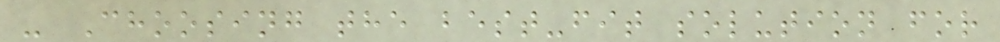- Choosing the best-fit solution for
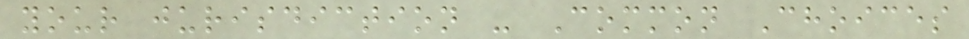your jurisdiction - Common Choices
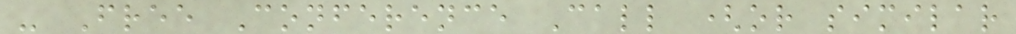- Free Conference Call (or similar
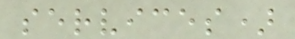services)
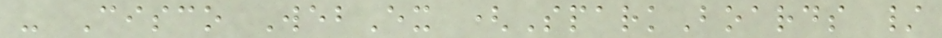- Cisco WebEx (SparkBoards /
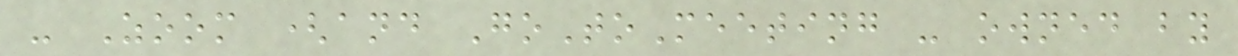- Zoom (and GoToMeeting - owned by
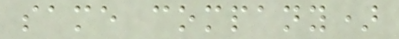same company)
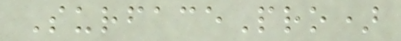SurfacePro)
